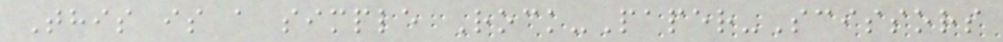This is a simple Rock-Paper-Scissors
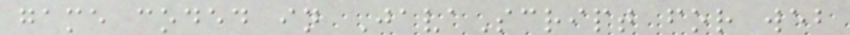game coded in JavaScript for web
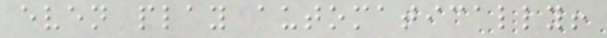even play automatically!
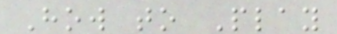How to Play
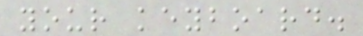your keyboard.
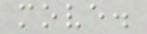move.
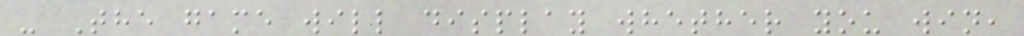- The game will display whether you win,
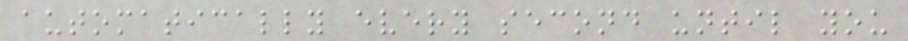automatically every second until you
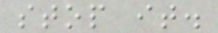stop it.
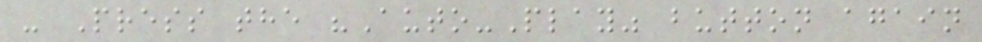- Press the "Auto-Play" button again
